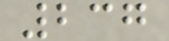237
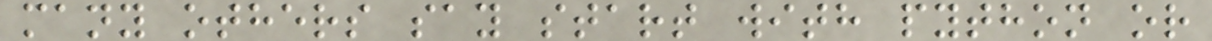many others say start with python or
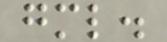gml.
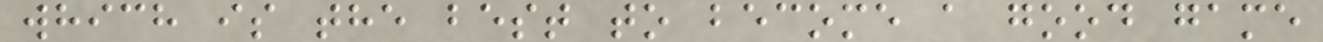which is the best to become a good game
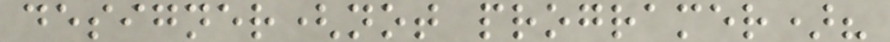designer(not programer)?
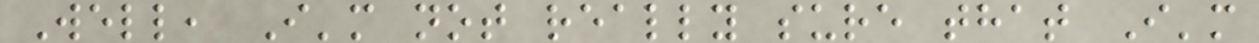Well, I'm not really sure that I'm
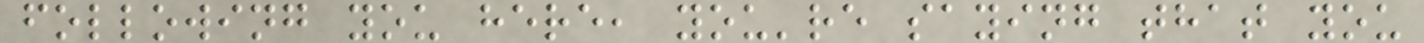following you here, you're saying that you
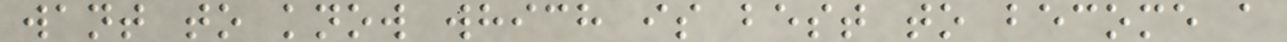want to know which is best to become a
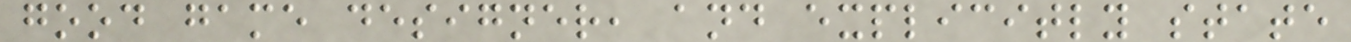good game designer, and explicitly state
